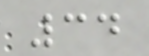34
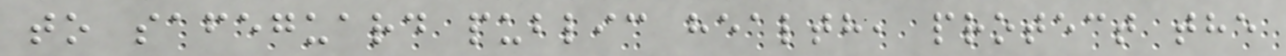to safeguard public health, protect the
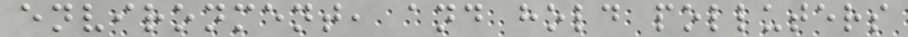environment, and hold polluters
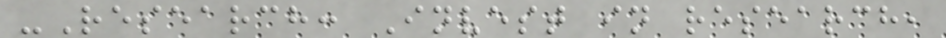-Research: Invest in research,
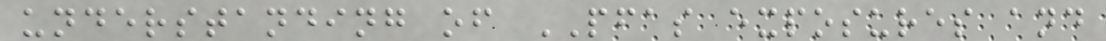understanding of PFAS exposures and
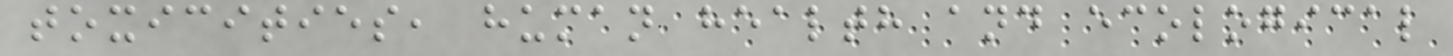toxicities, human health and ecological
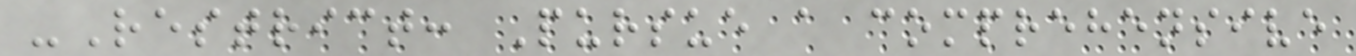-Restrict: Pursue a comprehensive
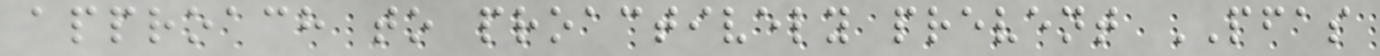approach to proactively prevent PFAS
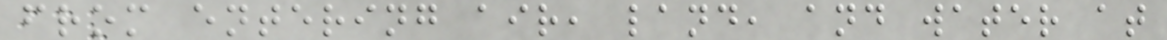from entering air, land, and water at
